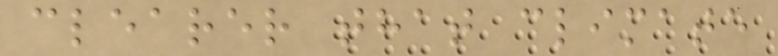clearer that climate
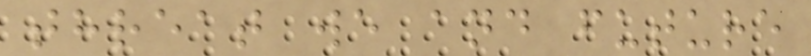threat we and future
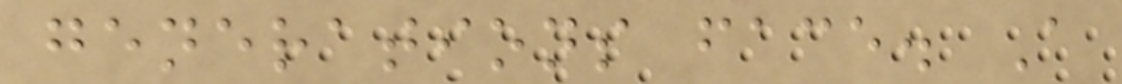generations face. A
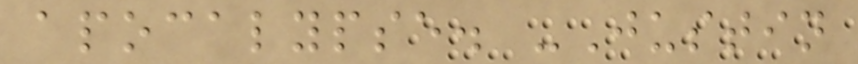apocalypse. -Justin
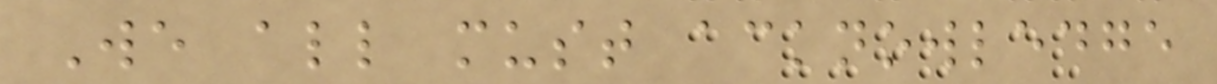We all must acknowledge
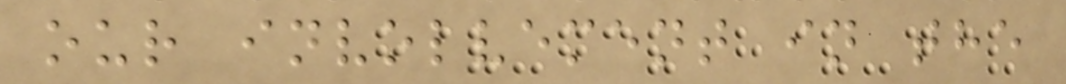our involvement in the
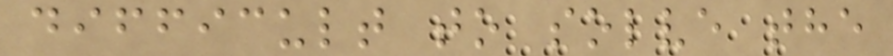difficult to solve the
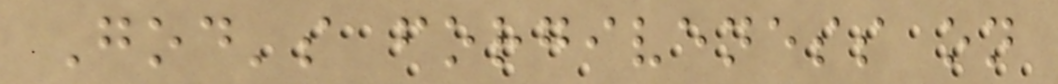God's forgiveness on
